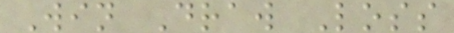Win Draw Loss
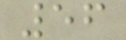56
